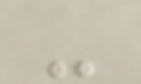-
